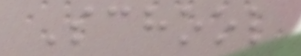School
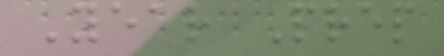Year Prep
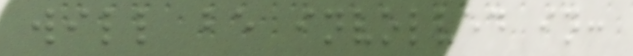will be involved in:
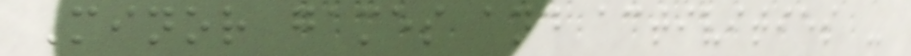Minor games and activities -
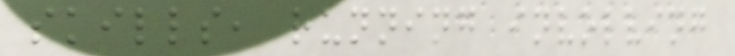skills, running involving
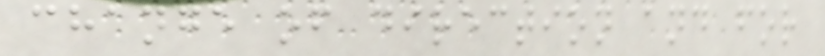change of direction and for
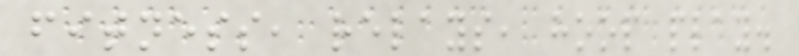fitness, relays, hoop play.
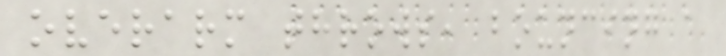overarm throws, bouncing a
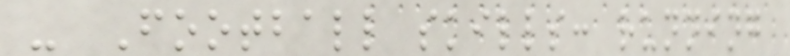- Football skills: running
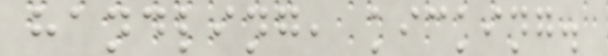handling, kicking.
